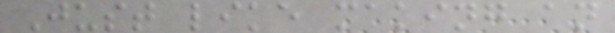Just like making an
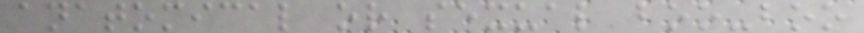anatomical or sexual boo-boo
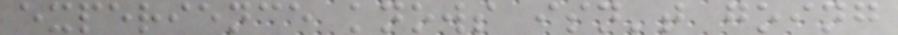experience knows isn't going
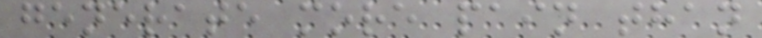generate more pain than
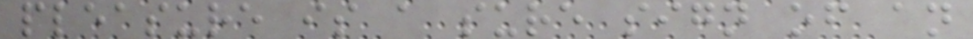pleasure is a sure sign of an
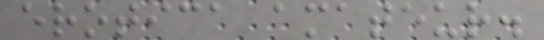erotica amateur.
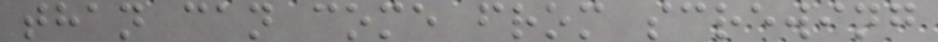than can come from screwing
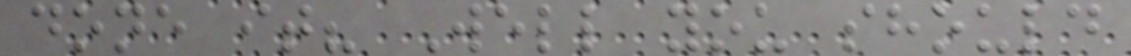done it? Well you should
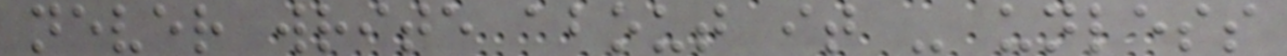never write about it - unless
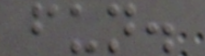fun.
